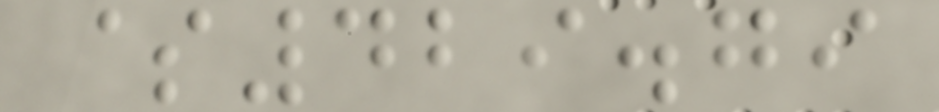$429.79
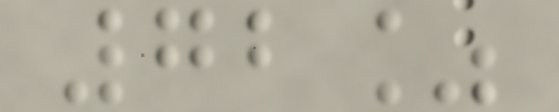72%
